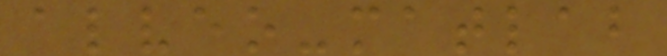alveo-matlab
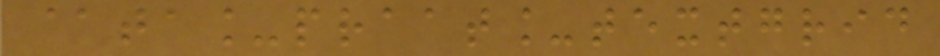@ta_praat_textgrid
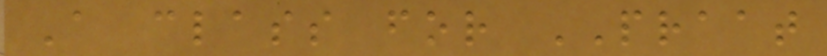A class for PRAAT
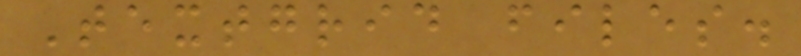Textgrid files.
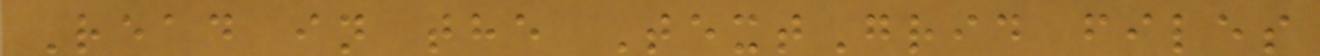Read in the TextGrid files
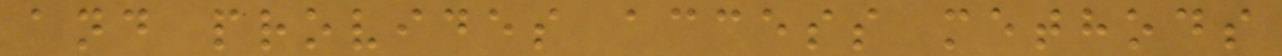and provides access methods
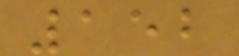152
